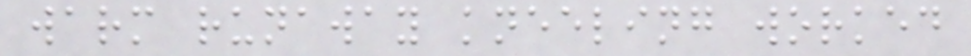warm runaway kneeling worked
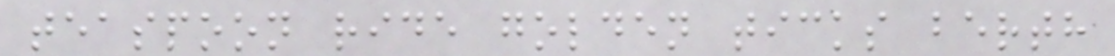teaspoon ride golden ticks berth
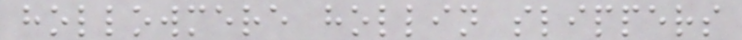hollowmere hollin slippers
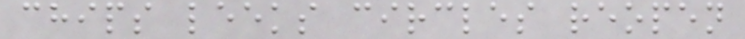chips leeks circles reopen
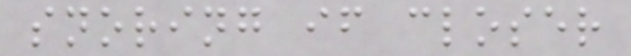snoring if closer
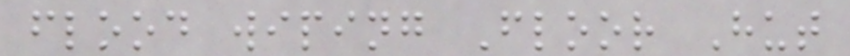flood wiping Floor Hut
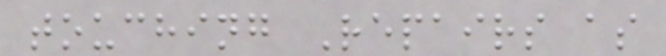touching Repairs as
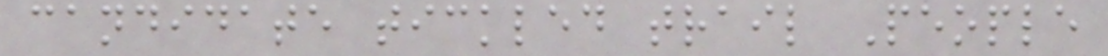candidate tickled trail People
